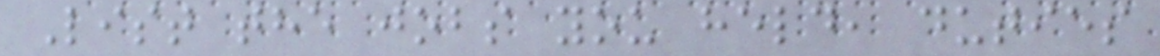List the jobs you held, duties
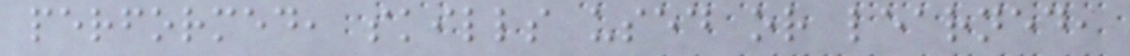performed, skills used or learned,
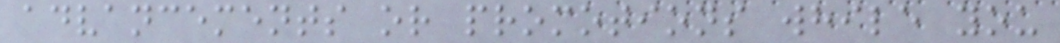advancements or promotions while you
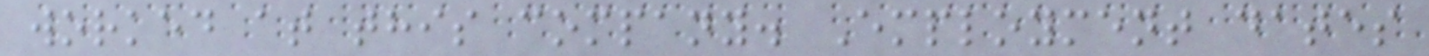worked at this company. Employment dates
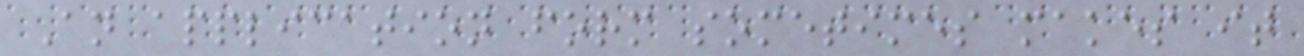An application form sometimes makes it
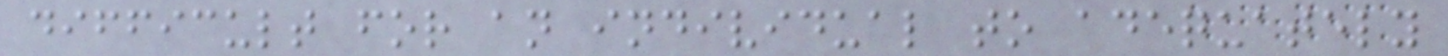difficult for an individual to adequately
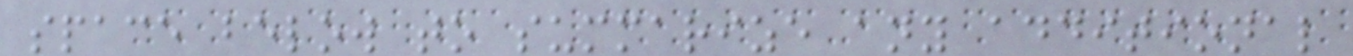space below to summarize any additional
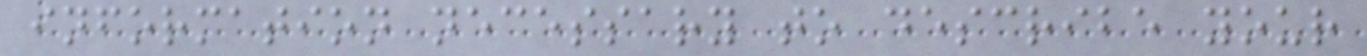information necessary to describe your
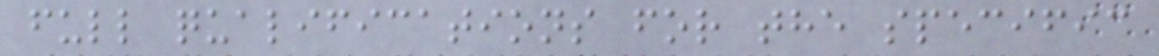full qualifications for the specific
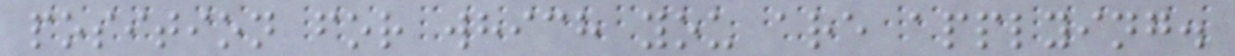position for which you are applying.
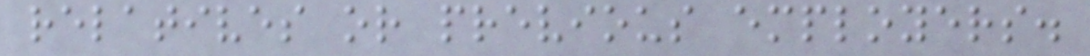relatives or previous employers.
